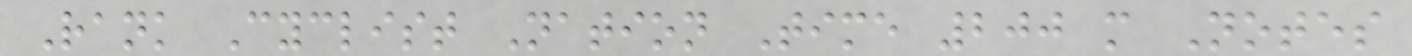Rank Cyclist Nation Time 200 m Notes
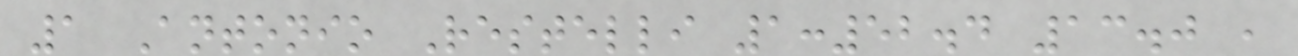1 Antonio Restelli 1:52.4 13.0 ,
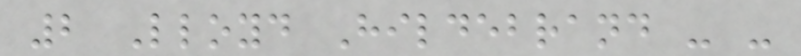2 Lloyd Hildebrand - -
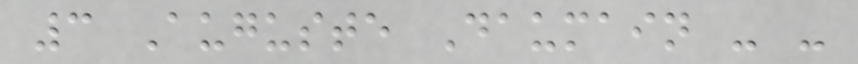3 Auguste Daumain - -
